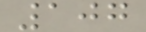107
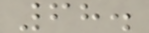68.
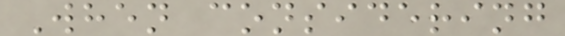When considering
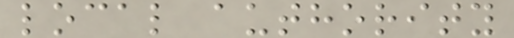local authority
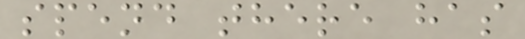spend there has
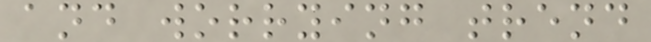and worrying trend
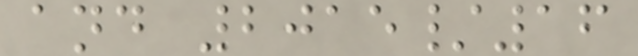and 2015/16
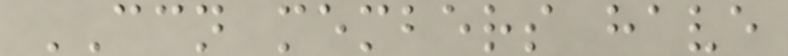CCN members have
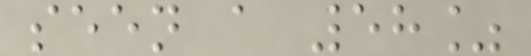seen a 58%
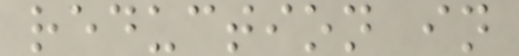reduction in
